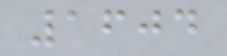1604
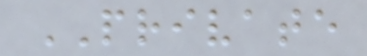PRIVATE
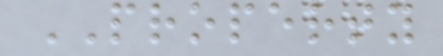PROPERTY
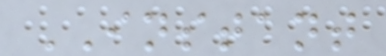INSTANT
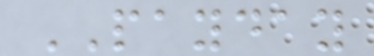PAYDAY
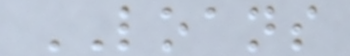LOANS
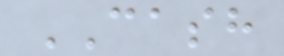CASH
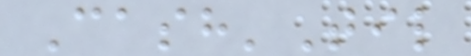Cash'Til
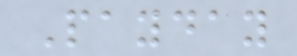Payday
